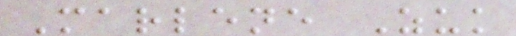Marlene Zuk
